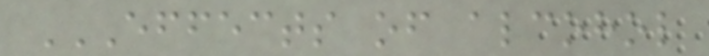EFFECTS OF ALCOHOL
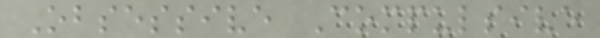Obsessive Compulsive
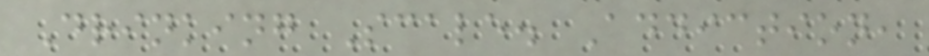Drinking Scale. Addiction,
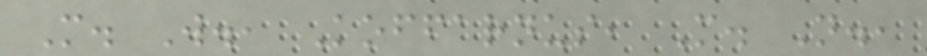M. W., Koffarnus, M. N.,
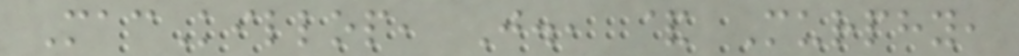MacKillop, J., & Murphy,
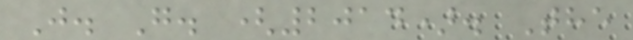J. G. (2014). The
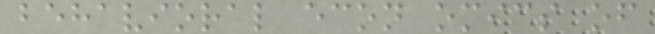behavioral econ omics of
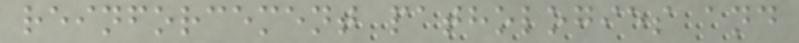reinforcement pathologies and
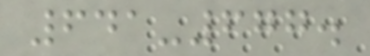641-677.
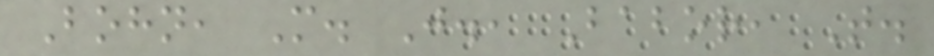Bohn, M. J., Babor, T.
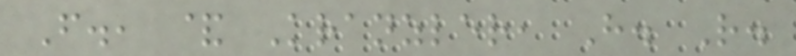F., & Kranzler, H. R.
